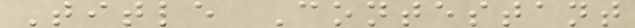Title Contestant
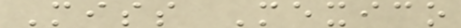Miss Mexico
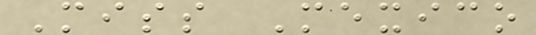Miss Mexico
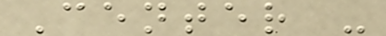Center -
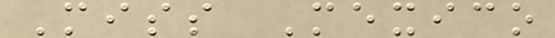Miss Mexico
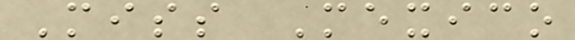Miss Mexico
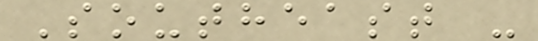Southeast -
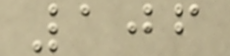106
